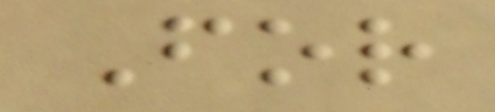For
